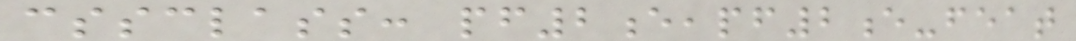cssclass: pf2e,pf2e-feat
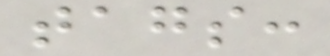tags:
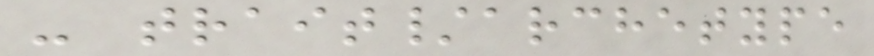- trait/archetype
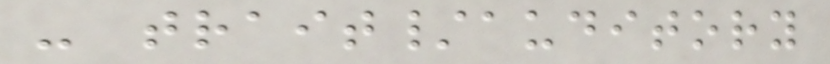- trait/auditory
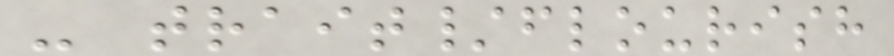- trait/flourish
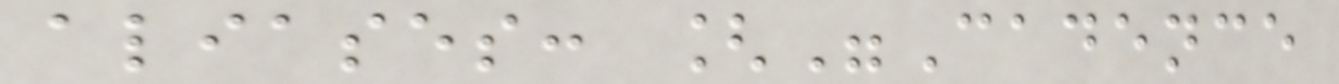aliases: ["Cadence
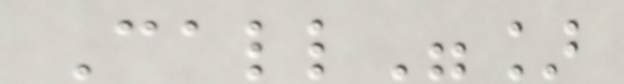Call"]
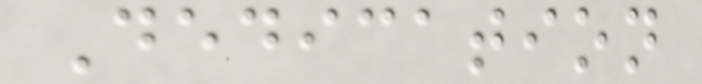Dedication
